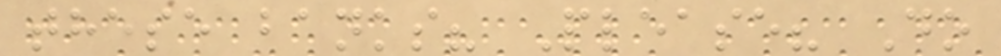these banks? Please? Do
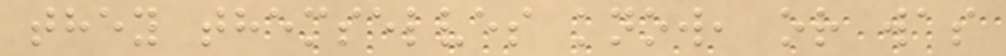they themselves know, or was
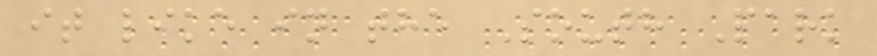it like in the South Park
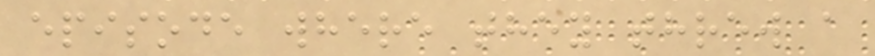episode where they threw a
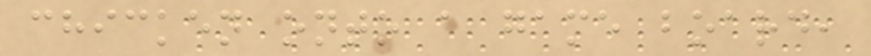chicken onto a game board,
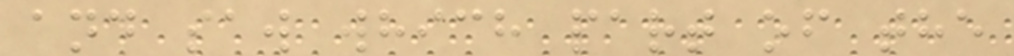and saw which part of the
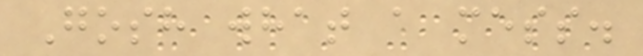Gosh what a mess.
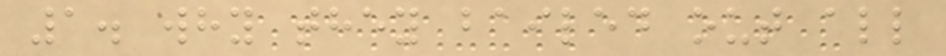1. why they bailed out all
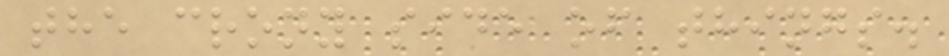the crony side of things.
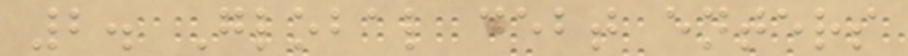2. Global debt enters
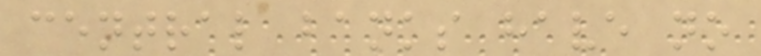central banks have no
